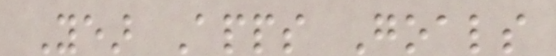Year Apps Goals
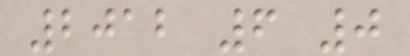2012 6 0
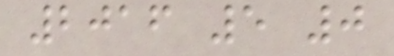2016 5 0
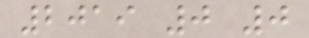2019 0 0
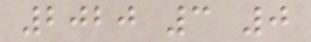2020 3 0
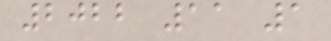2022 11 1
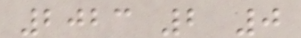2023 2 0
